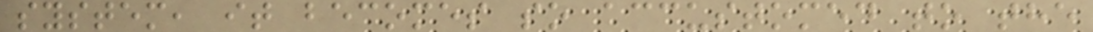system, it becomes so accustomed to the
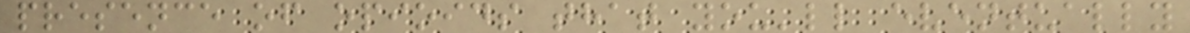presence of opioids that you'll eventually
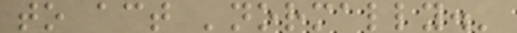to act 'normally.'
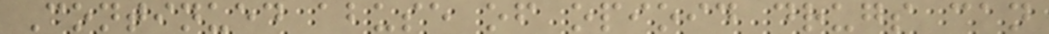Continued abuse of opioid drugs can
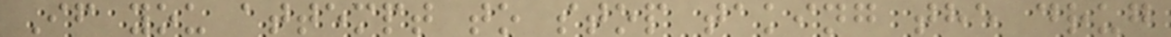If you attempt to stop taking the drug
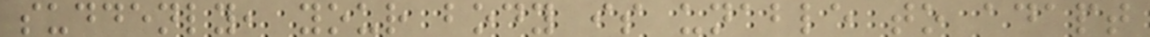suddenly, your body is unable to adapt
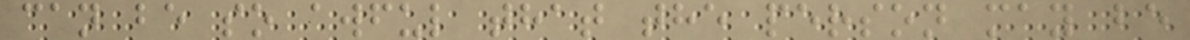can be so awful that the person may be
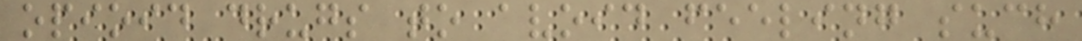opioid drugs to avoid feeling such
